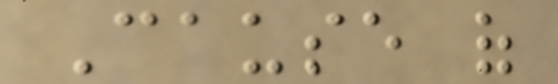Cause of
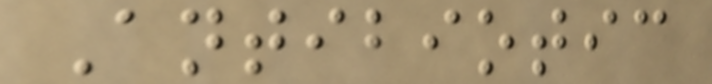Antibiotic
